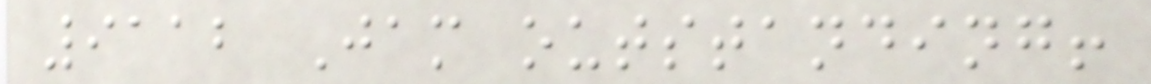9112 Jam outstanding!
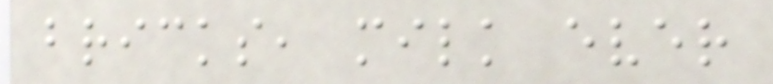bricks, milk ever
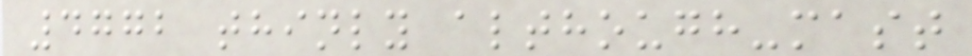4772 thinly although-mast
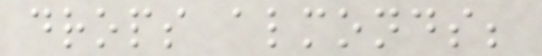drops almonds;
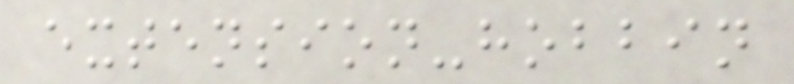extension-hobbin
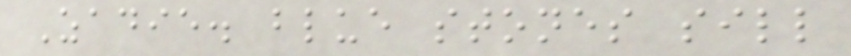Zadie. blue stones sill
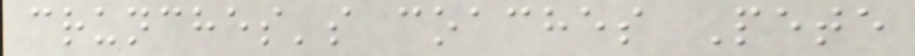crunches's coaches Pete
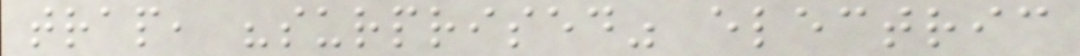trap, "surprised" electric
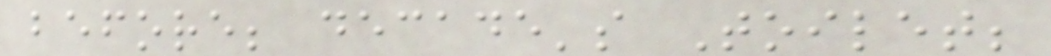before; decade's Toilet;
